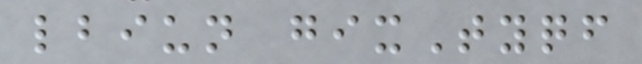lbiun gixTyqf
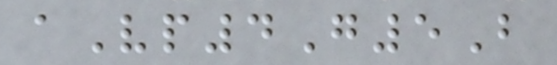aVp4G5B
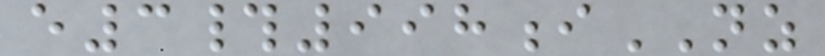e3#998iNZ
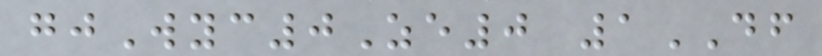gjWyc0Ze0 1DF
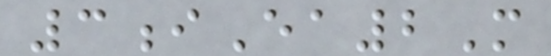3iEa2M
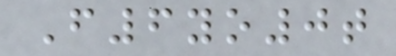F6yo0t
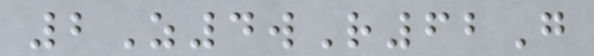2Z4wR62G
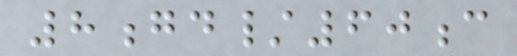8gd/60c
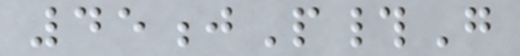45jP#G
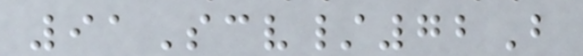91Scv/72B
